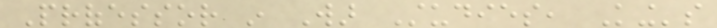Professor in War Studies, King's
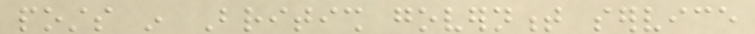posts in British government service
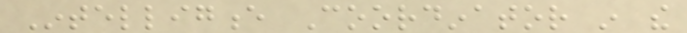Intelligence Coordinator in the
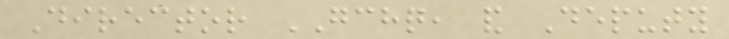Director GCHQ, and Deputy
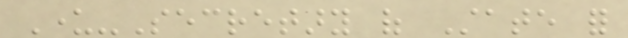Under-Secretary of State for
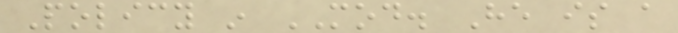Policy in MOD. He is a
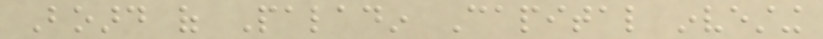Board of Paladin Capital investing
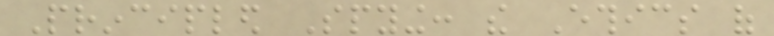Principled Spying: the Ethics of
